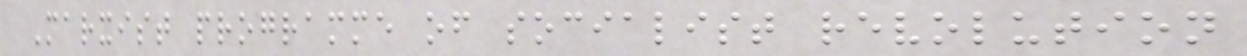Marxist programme of socialist revolution
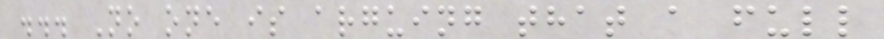... No one is arguing that a full
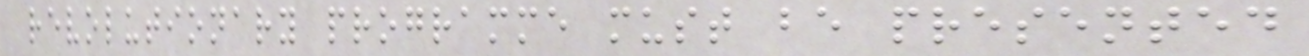revolutionary programme must be presented
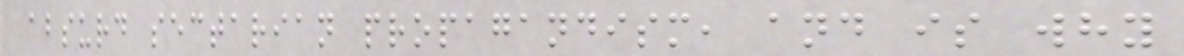absurd sectarian propagandism, and is why
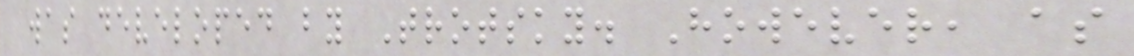was developed by Trotsky. However, as
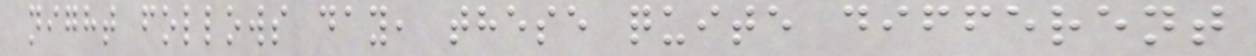night follows day, these quite different
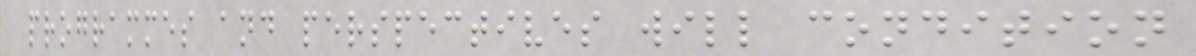programmes and perspectives will condition
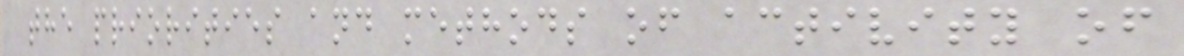the priorities and methods of activity of
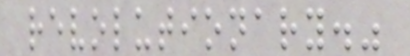revolutionary."
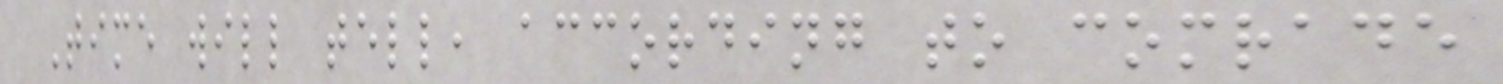Time will tell, according to comrade
